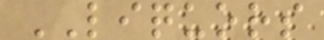LIQUORS
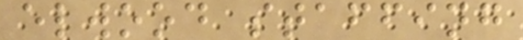elwood staffing
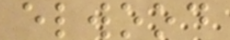elwood
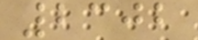2302
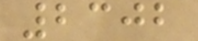2302
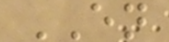EN
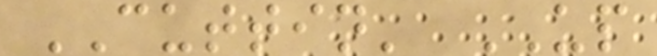CUTTIN' UP
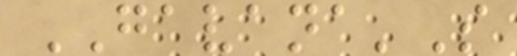GAVANA'S
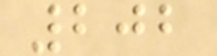202
